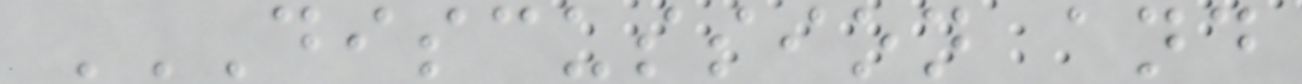DISCUSSION AND
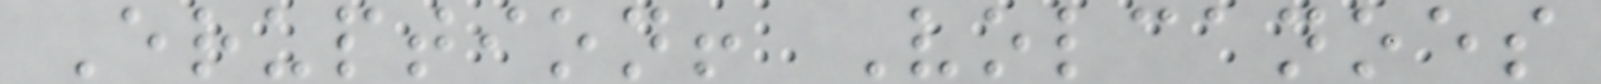Eruption! Volcanoes
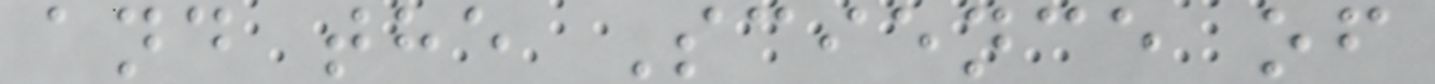and the Science of
